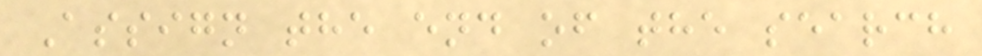Assign the end of the search
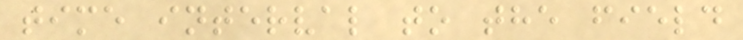time interval to the field
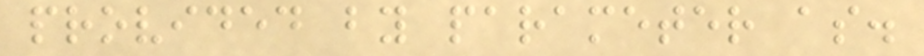provided by parameter as.
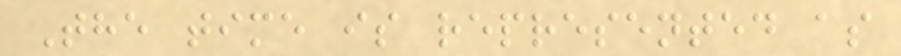The time is represented as
